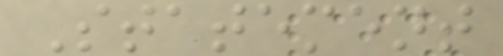Statement
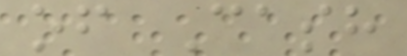of Cash
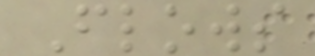Flows
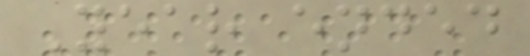Year ended
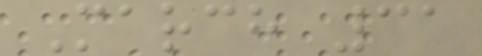March 31
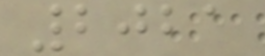2021
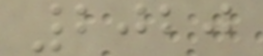2020
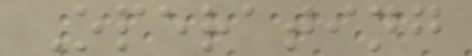Operating
